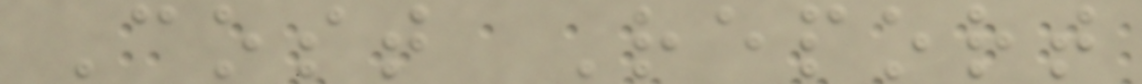Cost Report
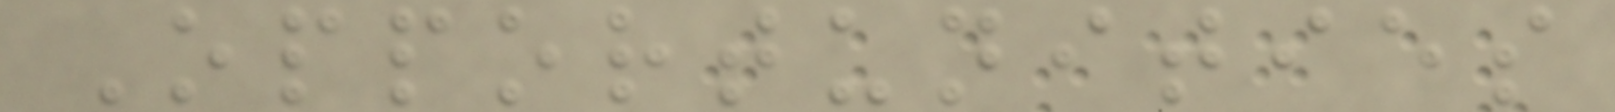Opportunities
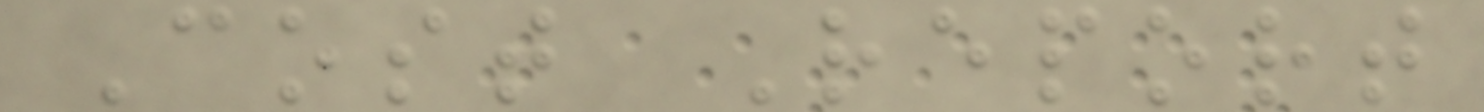Cost Report
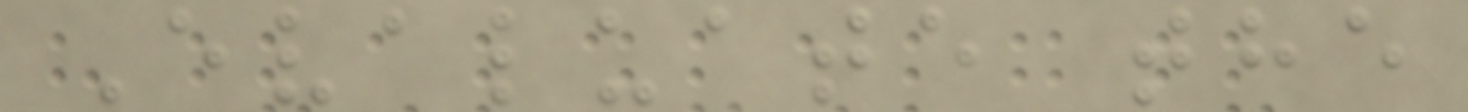Evaluate the
